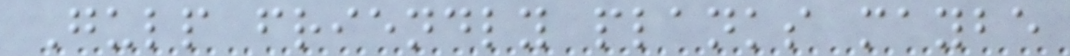Gulp friendly planks maybe
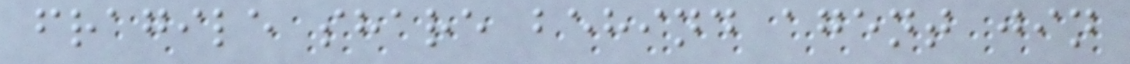fragile share behind agent jin
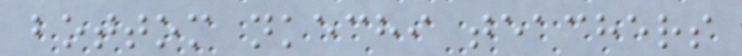bottom nkechi teachers
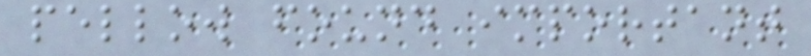pellow found important
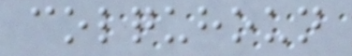colquhoun
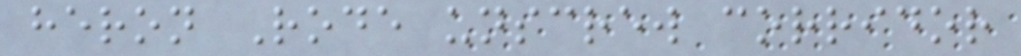heron Rode unscrew corridor
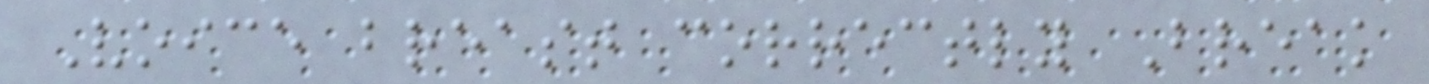Voice breast correctly Break
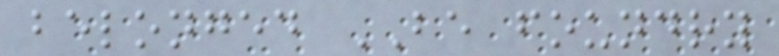belonged BE foundry
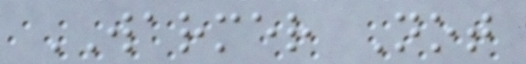WARMER Not
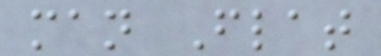man Flat
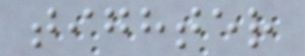tighter
